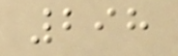298
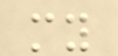my
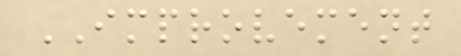IMPROVEMENT
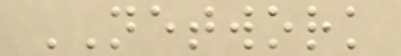NETWORK
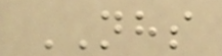NHS
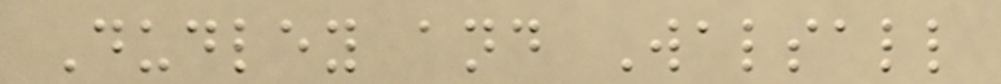Dudley and Walsall
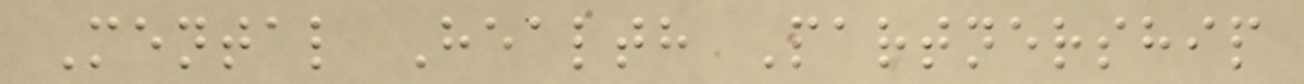Mental Health Partnership
